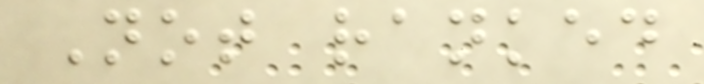Not ranked
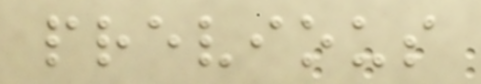previous
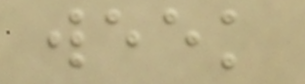week
